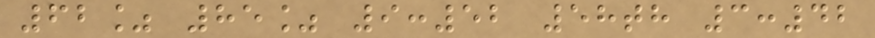62% 85% 9:52 58th 3:42
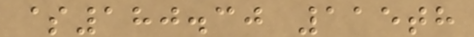$180.30 115th
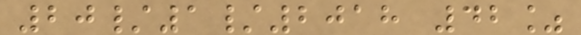20/1/2018 42%
